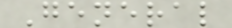General
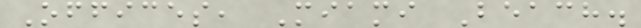Offices, Miami Beach.
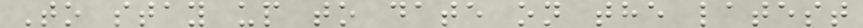To stay up to date on the latest
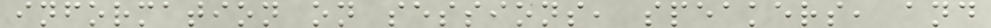information on sessions, speakers, and
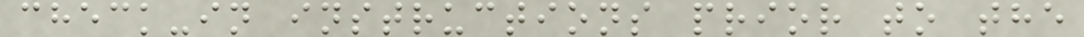check-in instructions prior to the
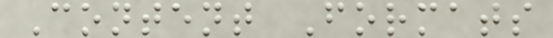Content Formats
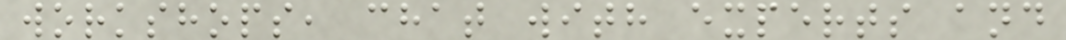workshops, chat with experts and
